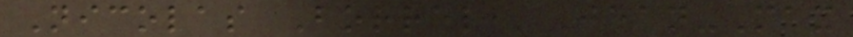Nicolas Borrel, Jean-Max
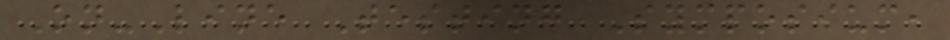On-Line Testing Symposium,
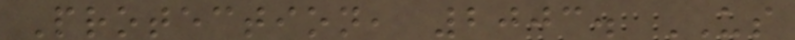Protection, 2003. US
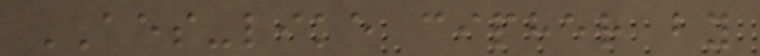AES-like cipher by
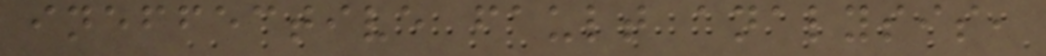ineffective fault analysis,
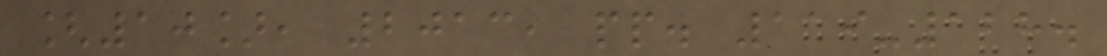[10], 2013, pp. 119-128.
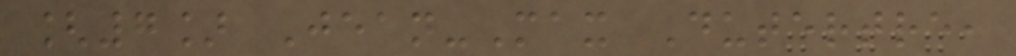[7] Jean-Max Dutertre,
